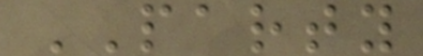PARTY
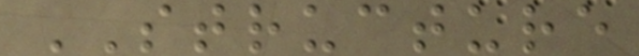STRUCTURE
